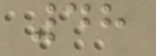48
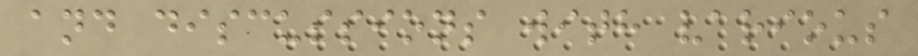and discussions with various
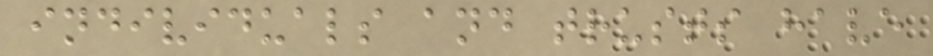individuals and trusts have
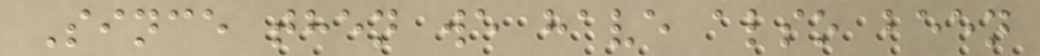Since then we have also been
